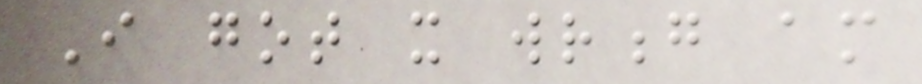I got it wrong am
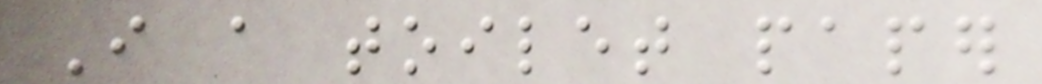I a toilet paper
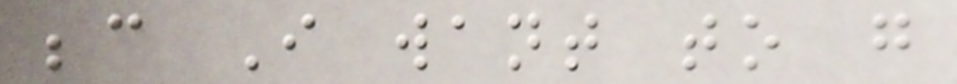because I want to go
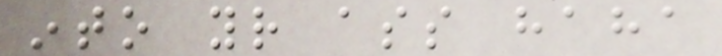into your ass haha
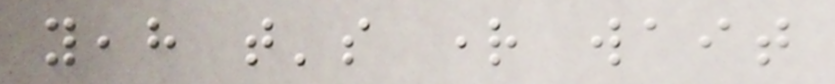yeah that's right wait
